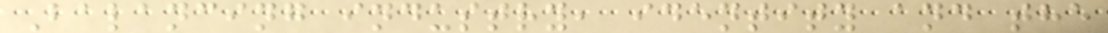Balancing industry, identity and the
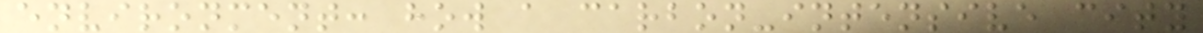environment: how a carbon-intensive city
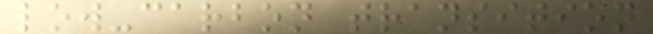low-carbon transition
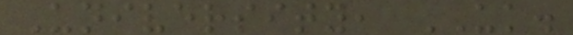University, UK.
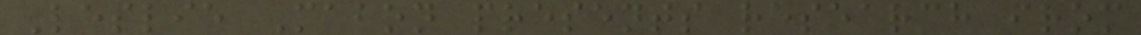Leslie Mabon presents research from
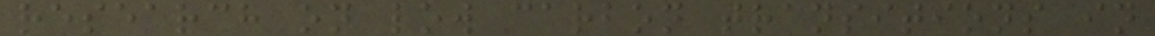research on low carbon transitions in
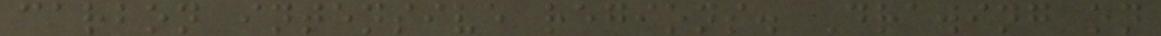carbon intensive regions. Drawing on
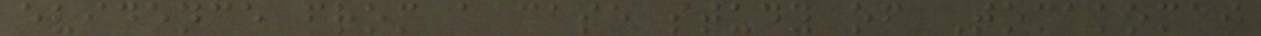evidence from a case study of Tomakomai
